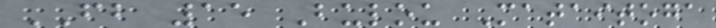FB 15 Bulou Mataitoga
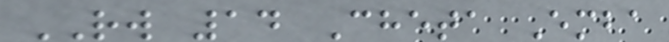RW 14 Cheta Emba
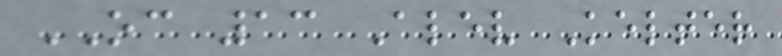OC 13 Alev Kelter
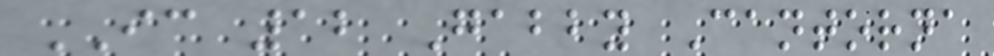IC 12 Gabby Cantorna
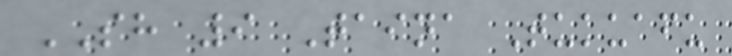SH 9 Taina Tukuafu
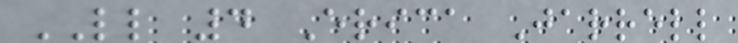LL 4 Erica Jarrell
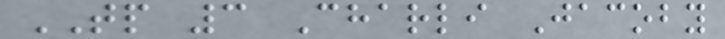TP 3 Charli Jacoby
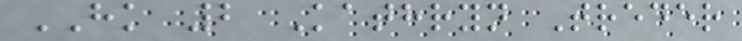HK 2 Kathryn Treder
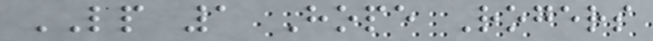LP 1 Hope Rogers
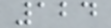124
